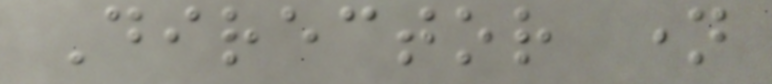Director name
